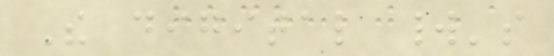The digital world's
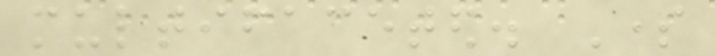multifaceted. Some
